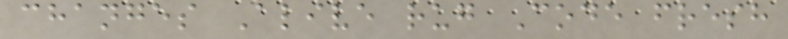changes Alive rug Code fresh
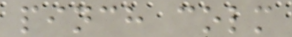pinch colm
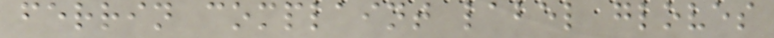ferrin complaint label gloves
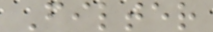Filter
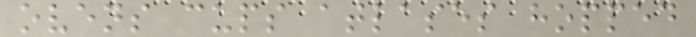ovens cups atlases hopped
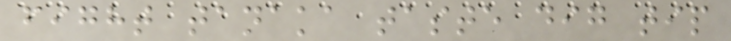fight tanaka taste dig tip
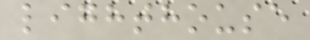lighthouse
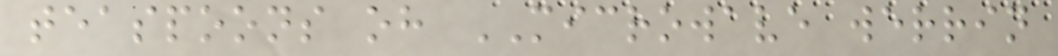teaspoons oh MICROWAVE werrin
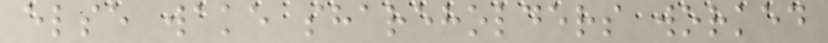else wake shareholders worked
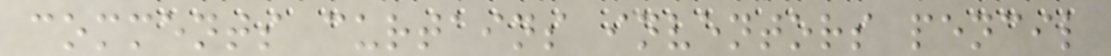comments curtains inventors pencil
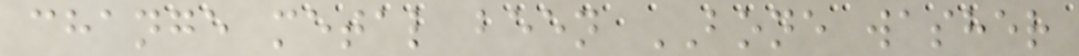change metal been BONE washer
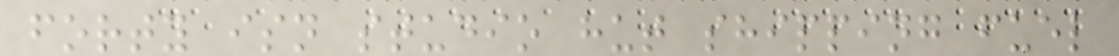forty isn studio hut shipping fuel
